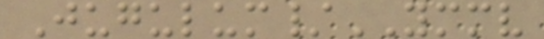Jugulum/YMMV
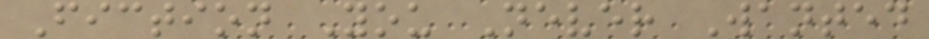Fiction You Never Wanted
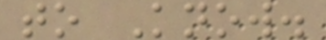to Know.
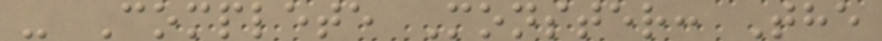- Complete Monster: The
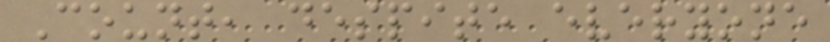Count, despite everyone
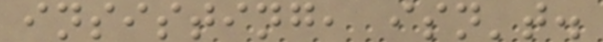insisting, isn't.
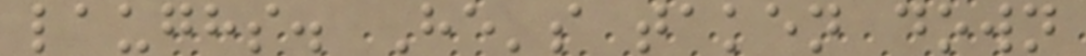laughs. He's taken down
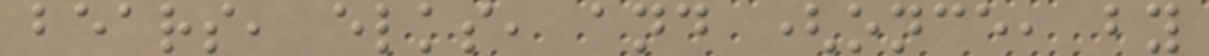bears, elks, and (once, by
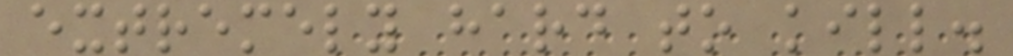extremely hard to kill.
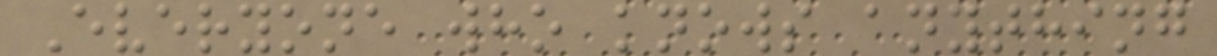Everyone who knows anything
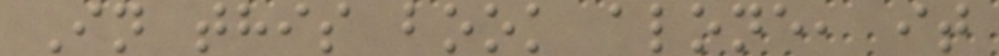In this book alone, it
